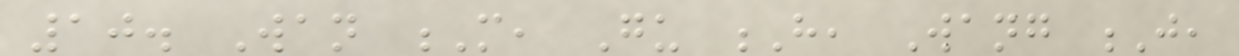10. Wan M, Gu H, Wang J,
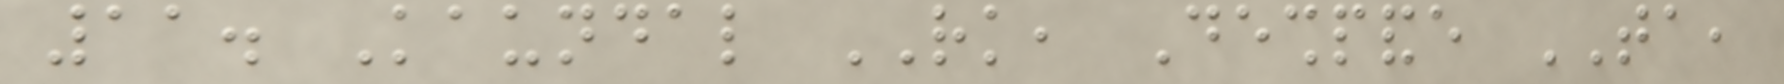11. Kaundal RK, Deshpande TA,
